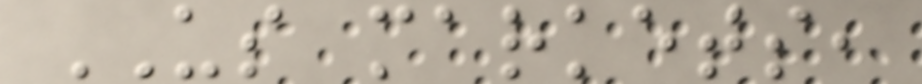US markets,
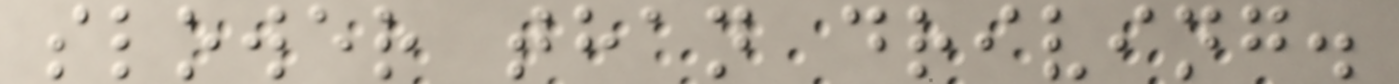slower than driving.
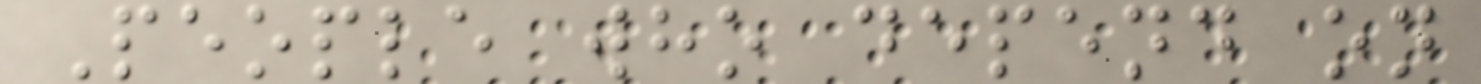People who depend on
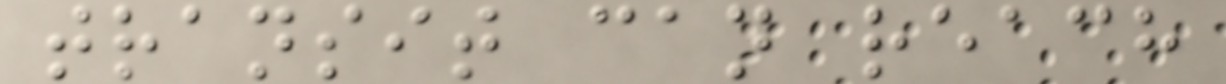transit can reach
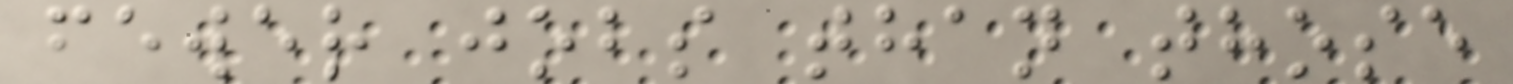fewer jobs than those
